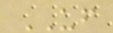UF
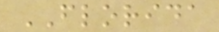FLORIDA
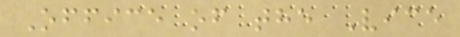Office of the Vice
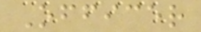Officer
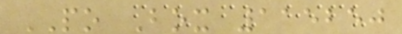PO Box 115250
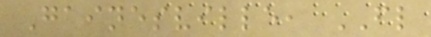Gainesville, FL
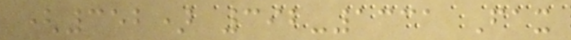(352) 392-1331 Fax
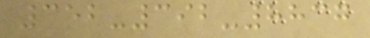352-392-8837
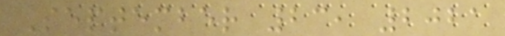September 23, 2021
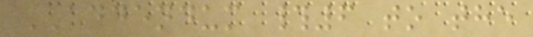ADDENDUM #6 to the
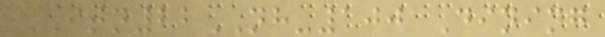ITN22NH-100 Dining
